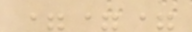===
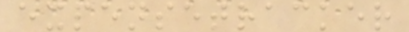expensetracker
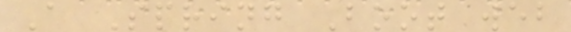A Spring Boot web
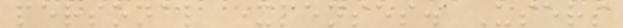personal expenses. Users
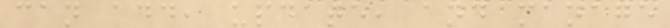can add, update, and manage
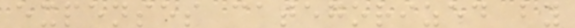expenses categorized by
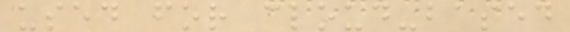used for cloud-based
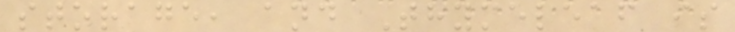storage, and Thymeleaf is
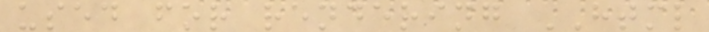used for rendering HTML
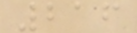216
